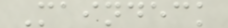Maindeck
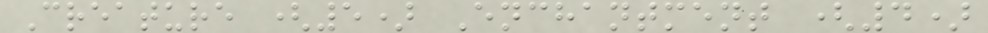Creature (5) Enchantment (4)
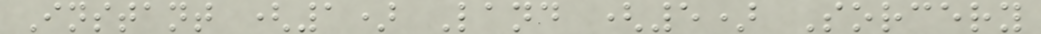Instant (1) Land (5) Sorcery
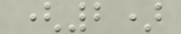(2)
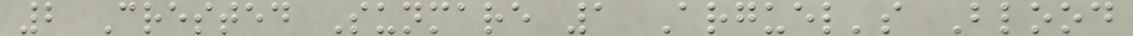2 Crested Sunmare 1 Arguel's Blood
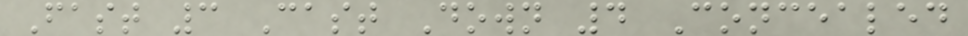Fast 3 Cast Down 4 Concealed
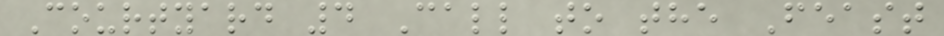Courtyard 4 Call to the Feast
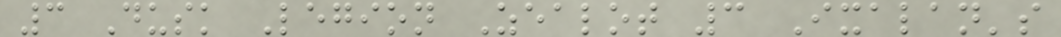3 Dusk Legion Zealot 3 Ixalan's
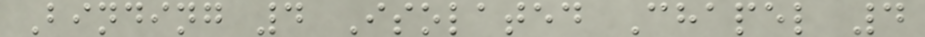Binding 4 Isolated Chapel 4
